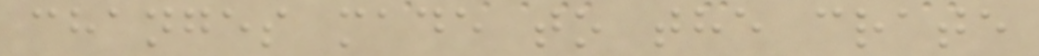changes made to the crate
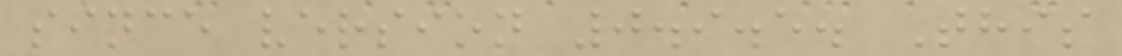since version 0.9.5. This
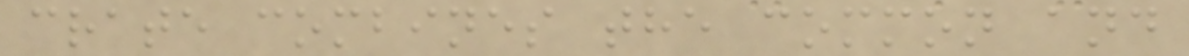crate combines the common and
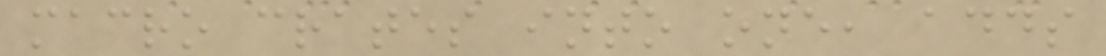macro crates into one, adds
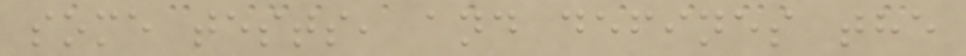some tests, and defines the
